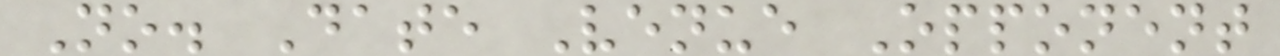No. Date Venue Opponent
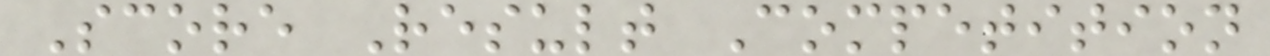Score Result Competition
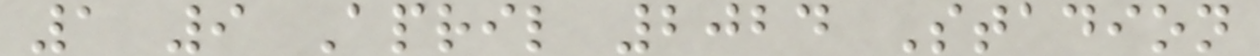1 9 April 2024 Stadion
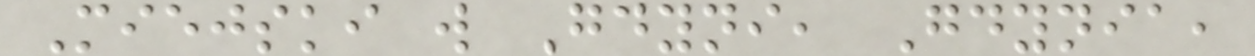Miejski w Gdyni, Gdynia,
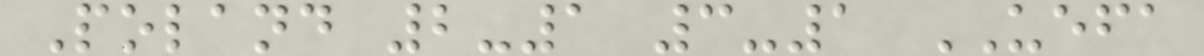Poland 2-1 3-1 UEFA
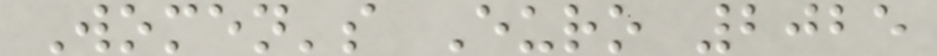Women's Euro 2025
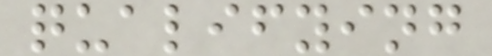qualifying
